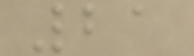21
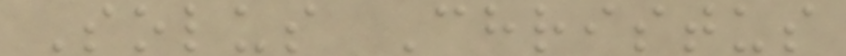Solus Christus
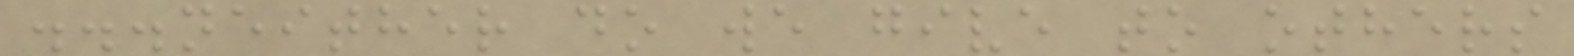...neither do we give to others
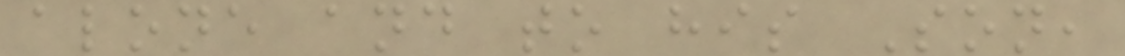alone and to his Son,
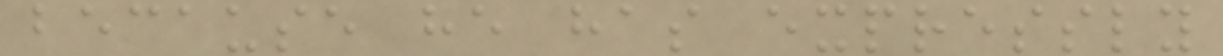because he has expressly
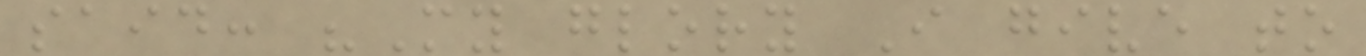said: "My glory I give to
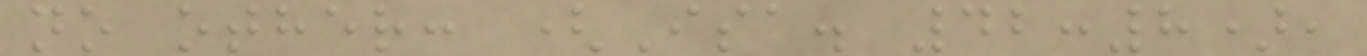no other: (Isa. 42:8),
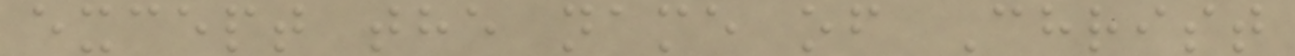except the name of Christ
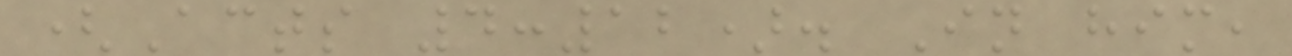(Acts 4:12). In him,
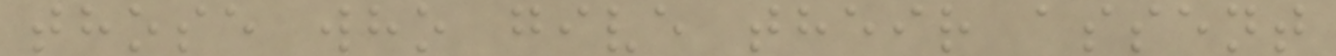those who give their assent
